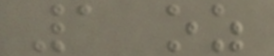1 oz
